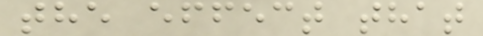the effect that
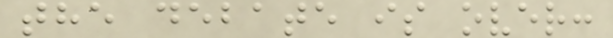the debate is over:
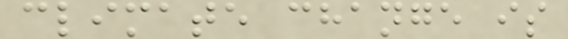climate change is
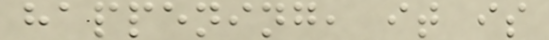happening, it is
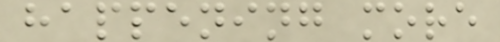happening more
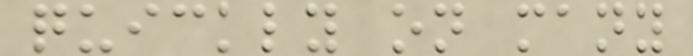quickly on many
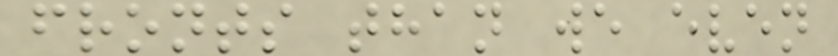fronts than we even
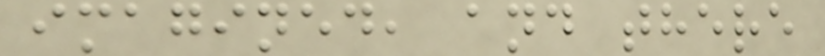imagined, and there
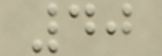40
